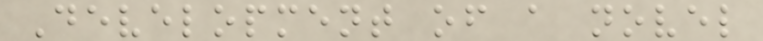Development of a novel
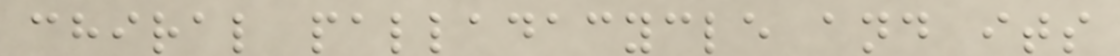chiral palladacycle and its
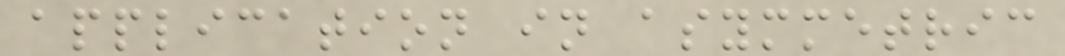application in asymmetric
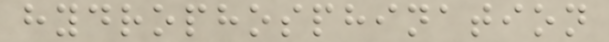hydrophosphination
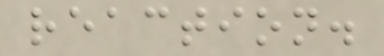reaction.
